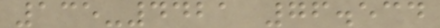135-4421 76.534
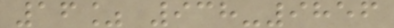16% 938-9856
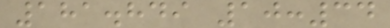181.849 10:34
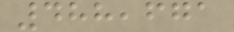488,671
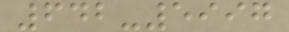642-5997
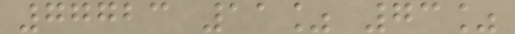77723 11% 73%
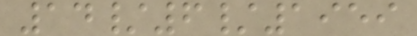14/6/1959
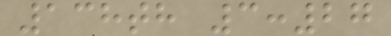138th 3:27
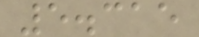5.315
